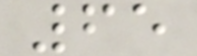65
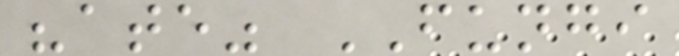"ate" FUNGI
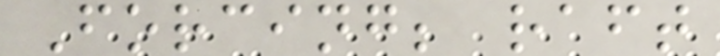Forcing; raft
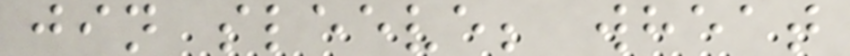jin sleeve; wheat
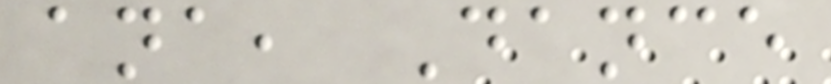ana, Dance
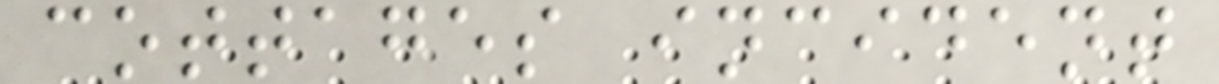cottages incident
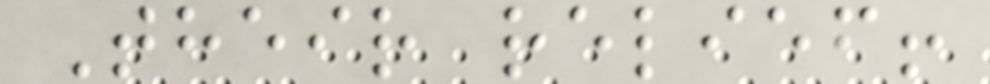Their relief!
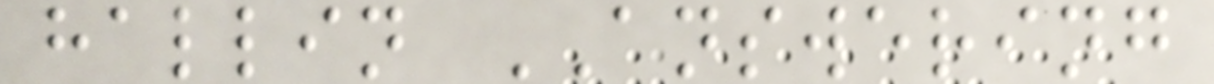hallin ANSWERING
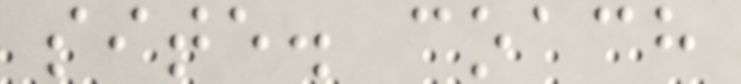site. coach
